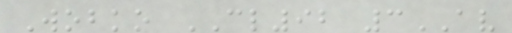Wobko CL92 3AV
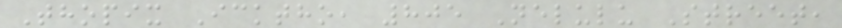Thopix Icktho, 805 Nelulu Street,
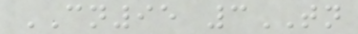CN95 3TN
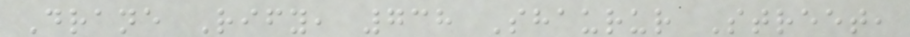Drane Rify, 738 Shaurur Street,
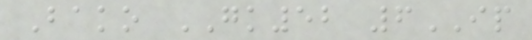Bako GK52 6IP
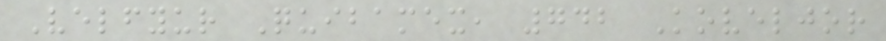Velfyur Quibamex, 742 Koveljor
